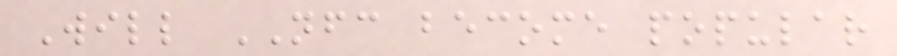Will NFC become popular
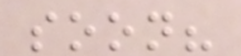soon?
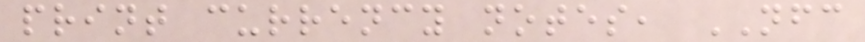print currency notes, NFC
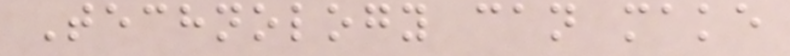Technology can make
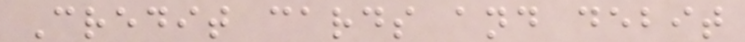Credit cards and debit
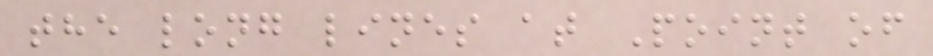the long lines at Point of
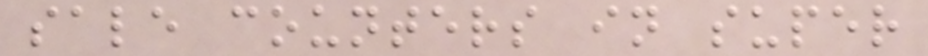sale counters in super
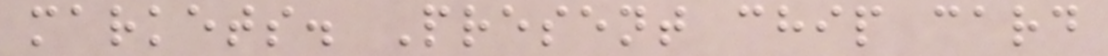markets. Present chip card
